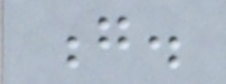g.
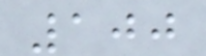100
